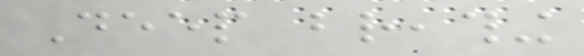Deep breathing
